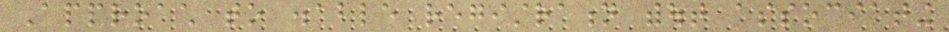Approach to disable registration without associating
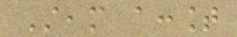Steam account
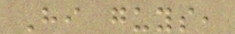Hi guys,
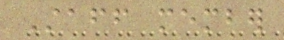Staff member
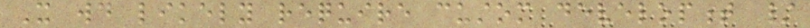It would likely require custom development /
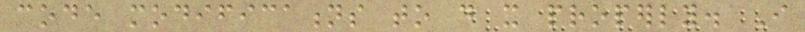code modifications to do it properly. I
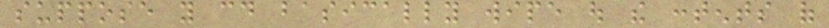suppose you could basically wipe out the contents of
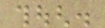though.
